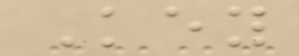Key
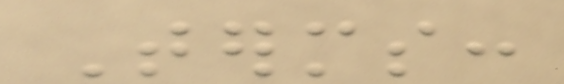Terms:
